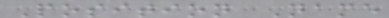Position Name
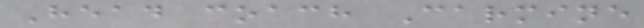Head coach Carmine
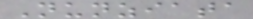Nunziata
